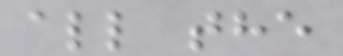all the
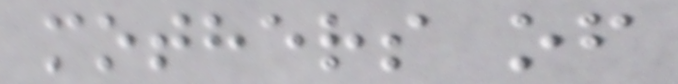mothers of
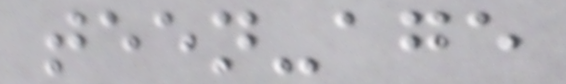teen-age
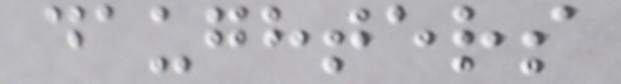daughters
